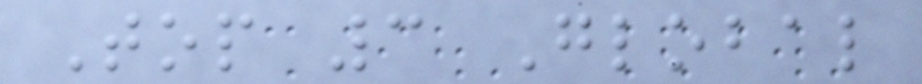Top 3 Global
